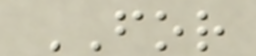FOR
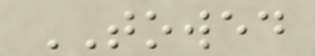TOWED
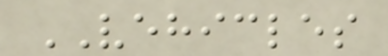VEHICLES
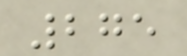275
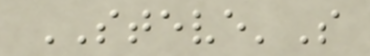STEVE'S
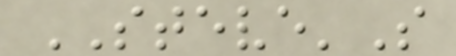STEVE'S
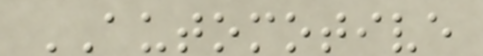AUTOMOTIVE
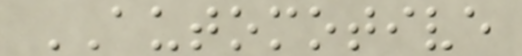AUTOMOTIVE
